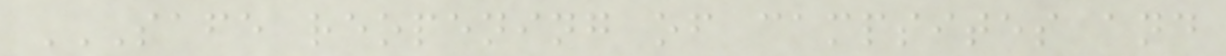SAFE REOPENING OF CAMPSITES AND
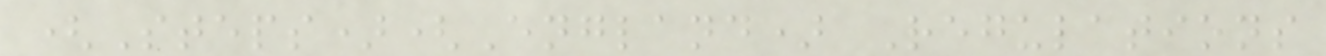(Steps)(England) Regulations
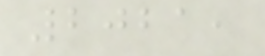2021,
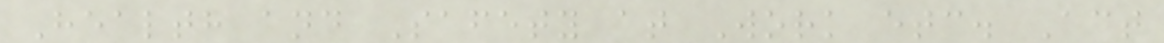Health and Safety at Work etc. Act
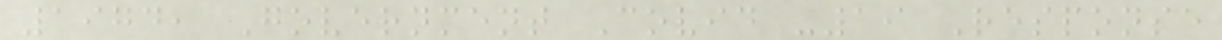1974, Government Covid -19 Response
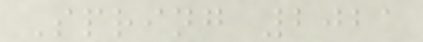Spring 2021
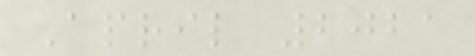April 2021
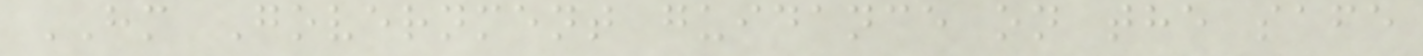HM Government guidance on the safe
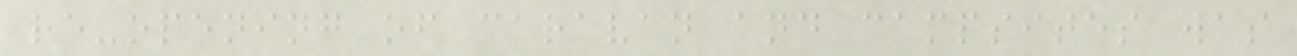re-opening of caravan and campsites was
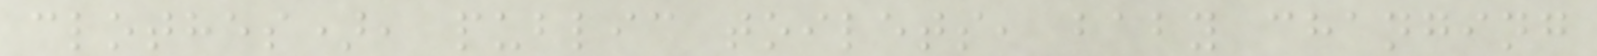clothes), public toilets, baby changing
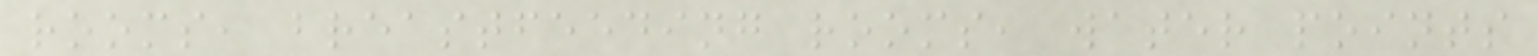rooms, breastfeeding rooms, water points
